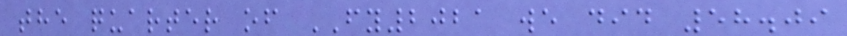the quarter of FY2021 we did 58.09
